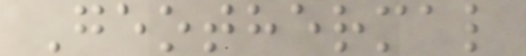Geothermal
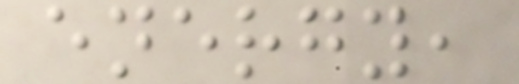energy,
